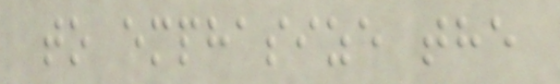to emphasize the
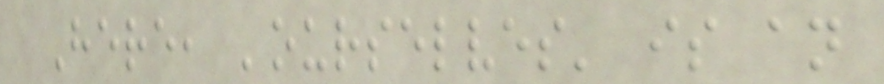Here, 'ourselves' is an
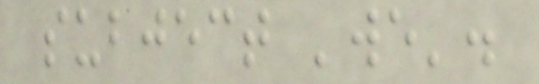subject 'we'.
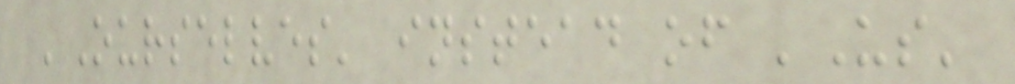'Ourselves' instead of 'Us'
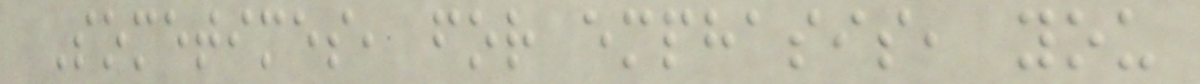Sometimes, for emphasis, you
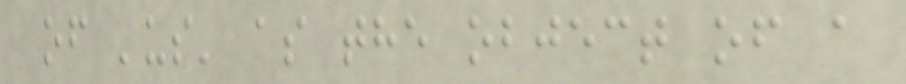of 'us' as the object of a
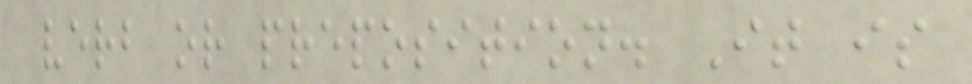verb or preposition. It is
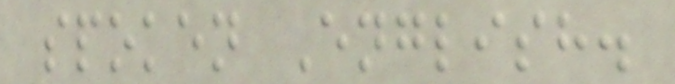spoken English.
